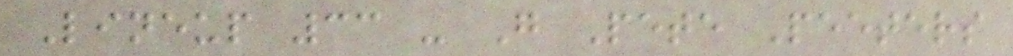Lineup 33 - G Pete Peeters
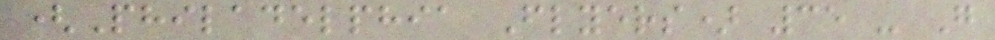(Philadelphia Flyers) 35 - G
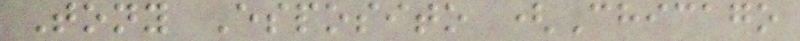Tony Esposito (Chicago
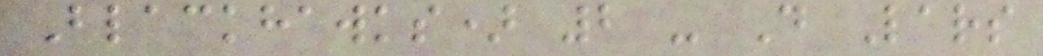Blackhawks) 2 - D Lars
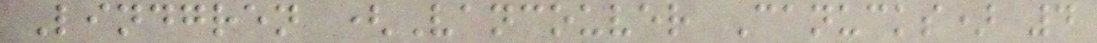Lindgren (Vancouver Canucks) 4
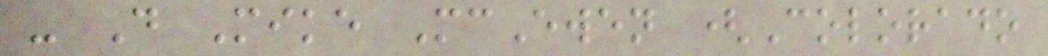- D Mike McEwen (Colorado
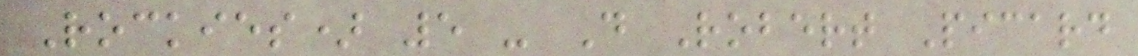Rockies) 5 - D Robert Picard
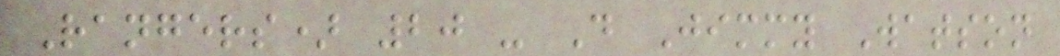Rangers) 20 - D Jimmy Watson
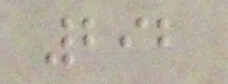292
